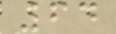64
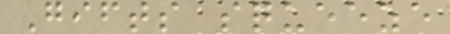Gifts squeeze
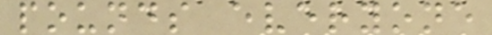pounds everyone
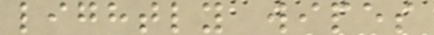lightly wipes
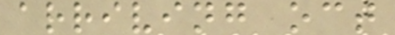arriving oct
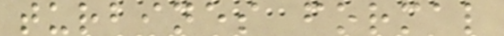turbines formal
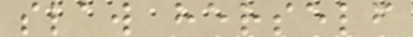slaw herself
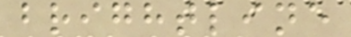brightline
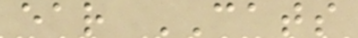ear CATS
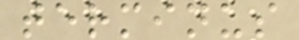terminus
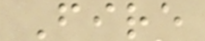Fire
